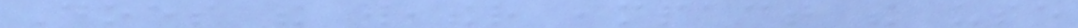Does the weather impact the use
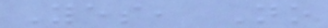Yes, No
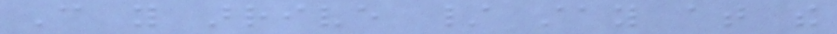Can you arrive / stay at the
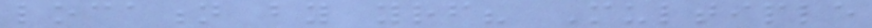location by yourself? Multiple
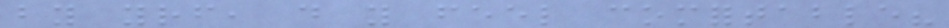by yourself, do you feel comfortable?
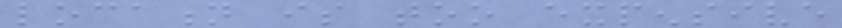location is too expensive
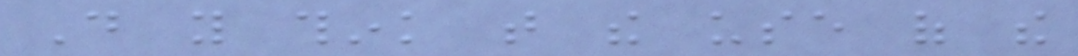Do you think that the use of the
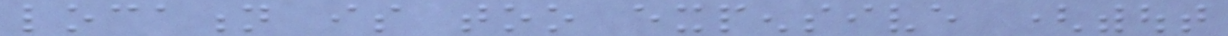location is too expensive (without
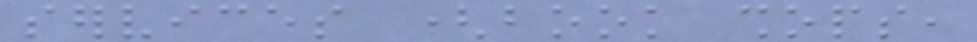services (book shops,
